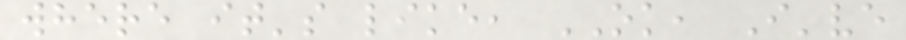where it's like, OK, I've
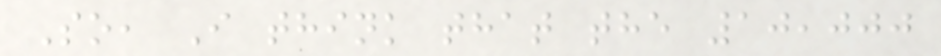So, I think that the 10,000
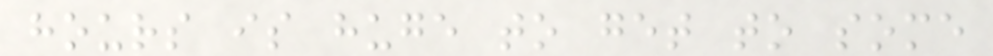hours is huge to get to some
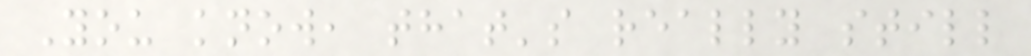You know, that's really still
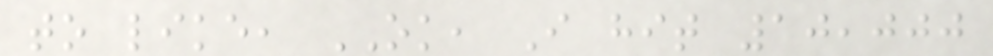to like, OK, I hit 10,000
